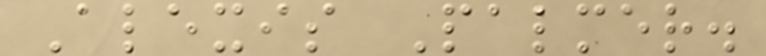Alexis Palmer.
